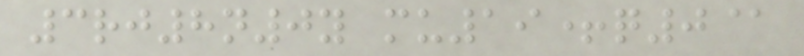3rj8n0y mu19+q0@
